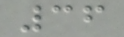36
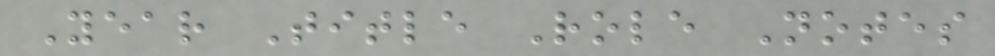Year Title Role Notes
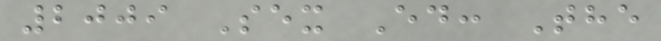2009 Sex Ed: The
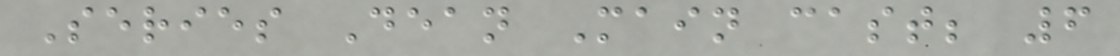Series Dean Main cast; 6
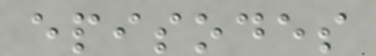episodes
